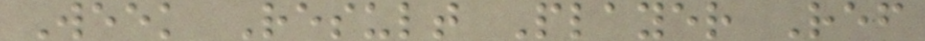Week Result Player Ref
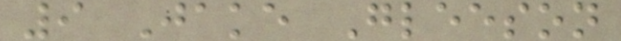9 Jake Gleeson
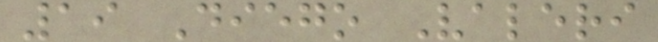19 Diego Valeri
